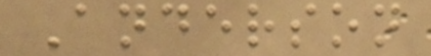Anderson
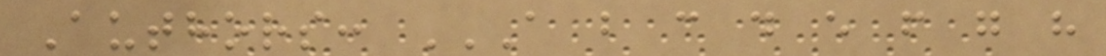Authors: A B C D E F G H
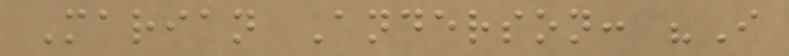Marian Anderson: "I
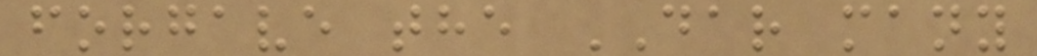forgave the DAR many
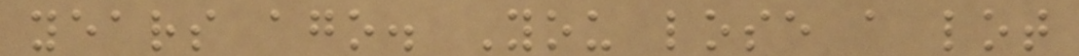years ago. You lose a lot
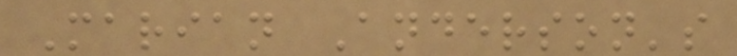Marian Anderson's
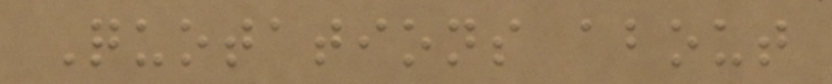Quotations about
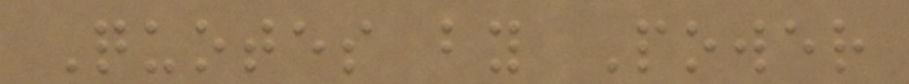Quotes by Power
